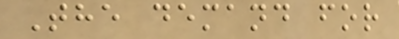The demand for
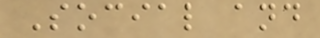Social and
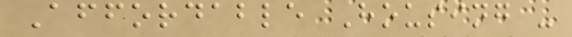Affordable Housing -
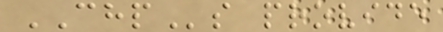CHPs provide
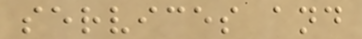services and
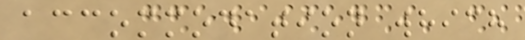accommodation which
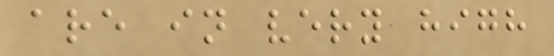are in very high
